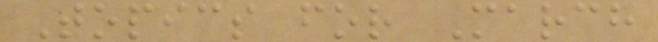Topics for March
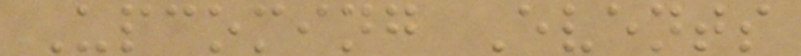Upcoming Events
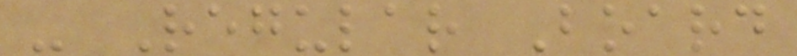- Regular Board
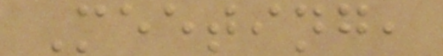Meeting,
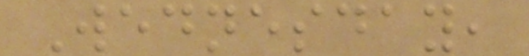Wednesday,
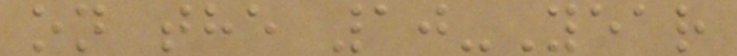on the 10-Year
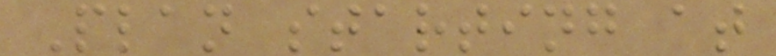Plan starting at
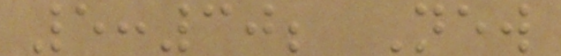5:30; New
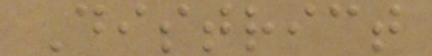District
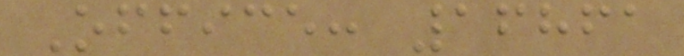Office: 16861
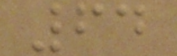64
